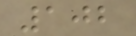102
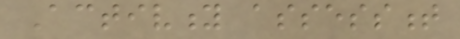Activity assessment
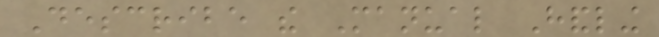Describe the Manual Handling
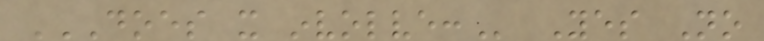DOES IT INVOLVE: Yes No
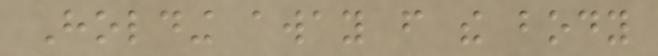Holding away from the body
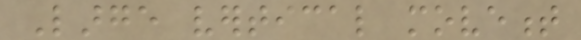Large vertical movement
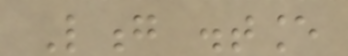Long distance
